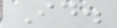Id.
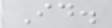Id.
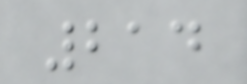214
